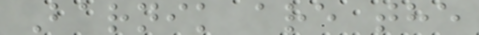Barnik are the
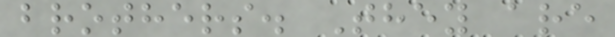brothers. They are
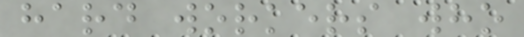hard workers who
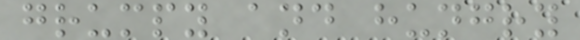grumpy and hungry
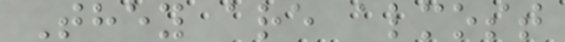They are almost
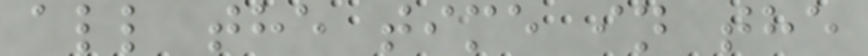all the time in the
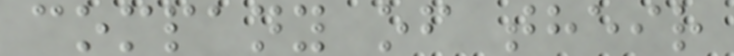company of their
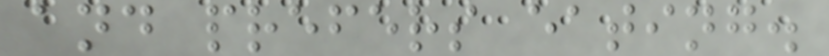and prefers eating.
